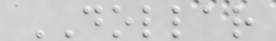DOLLAR
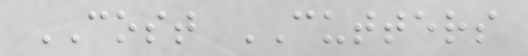COST CUTTERS
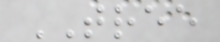TREE
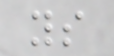ys
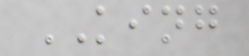KING
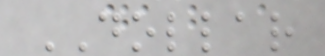DOLLAR
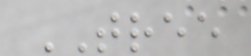TREE
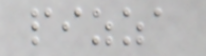pizza
